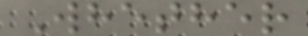Whether
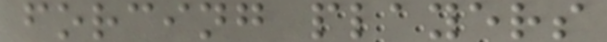forcing players
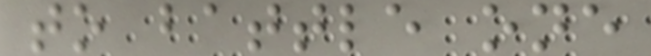to battle one
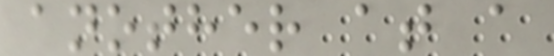another at a
